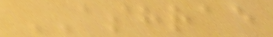ASHRAE
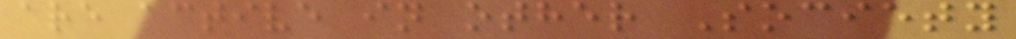are active in other Society
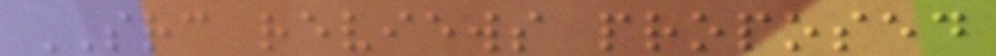SRC reviews proposed
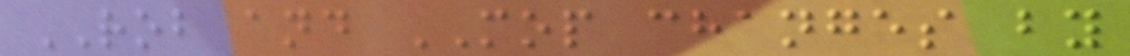ROB and MOP changes by
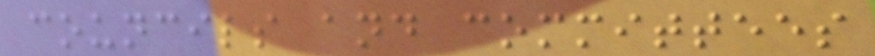councils and committees
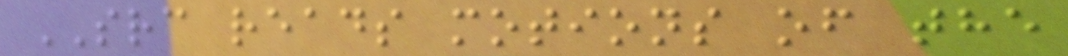SRC reads motions of the
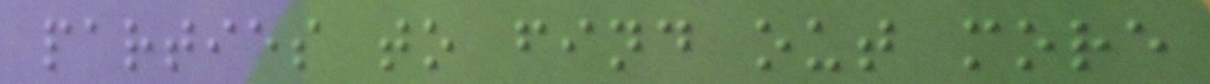parties to find out more
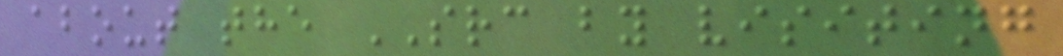about the SRC by visiting
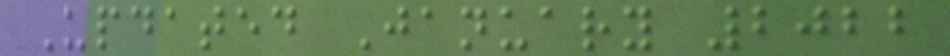Updated January 2022
